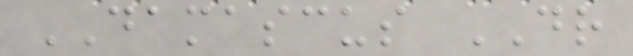DAMASCUS DR
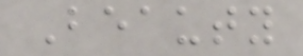Beauty
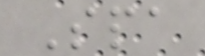Spa
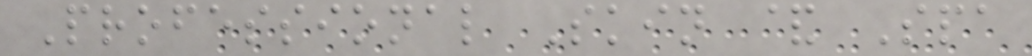Professional Skin & Spa
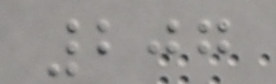207
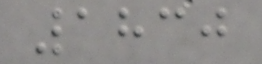1830
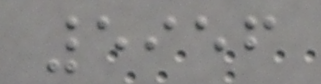5956
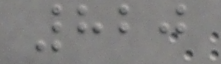820
